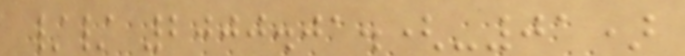// 2000.01.(-01)
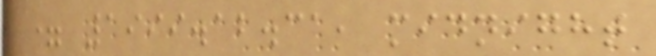= 1999.12.31, midnight
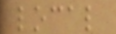local
